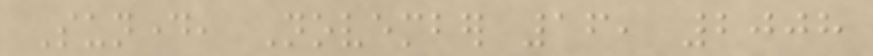Sunday, November 16, 2008
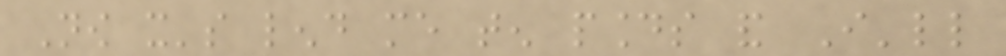Now it's lend me ten pounds and I'll
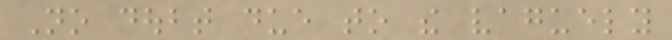No doubt due to the vaguely
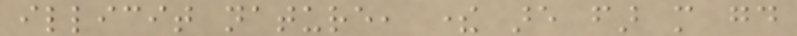illicit nature, there are far more good
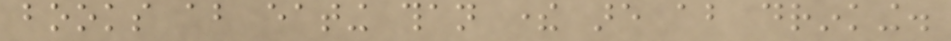books about eating than there are about drinking.
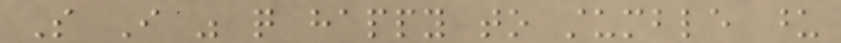So I was quite happy to stumble upon
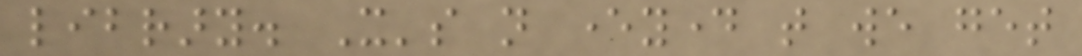library. It's not everyday that we get
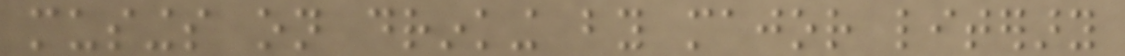musings on drinking by major literary
